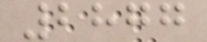2877
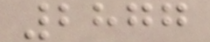2877
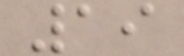19
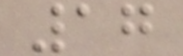17
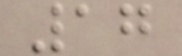17
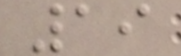19
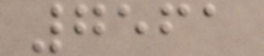7561
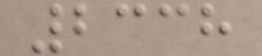2338
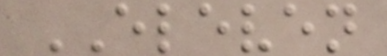ELEVEN
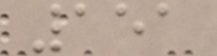151
